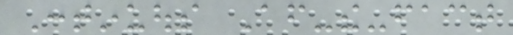Continuous After-the-fact
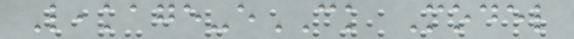Leakage-eCK Model
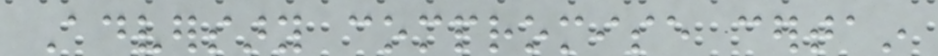Adversary compromise certain
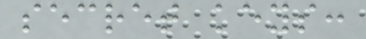secret keys:
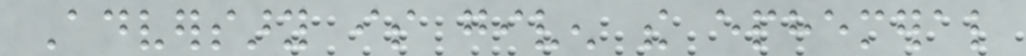Adversary is given the ephemeral
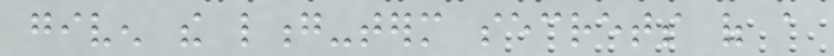given the long-term secrets of a
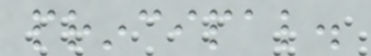principal.
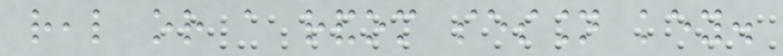real or a random session key.
